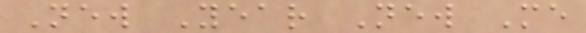New Year New Me
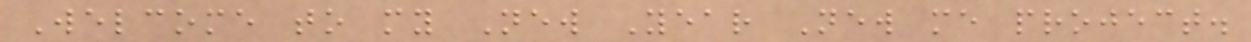Welcome to my New Year New me project.
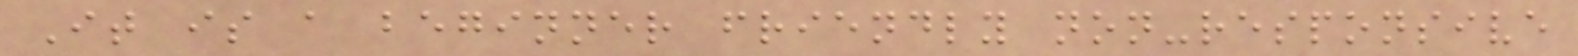It is a beginner friendly non-responsive
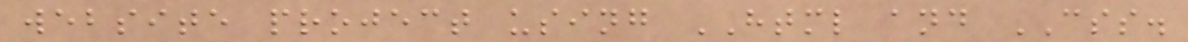website project using HTML and CSS.
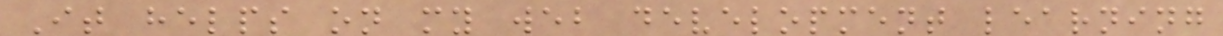It helps on my web development learning
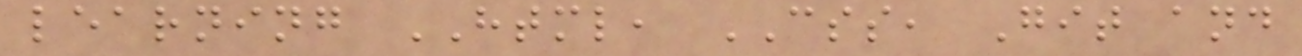learning HTML, CSS, Git and
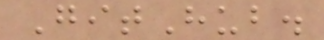GitHub.
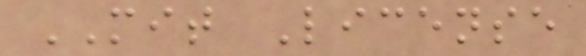MIT License
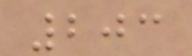203
